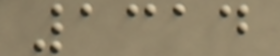1314
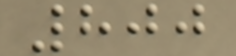800
